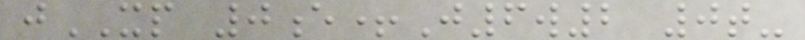jXP 0e+J6w2 0t-
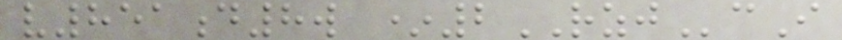v851d8w *2RZJcI
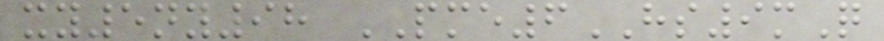xy5ny98 PME6HS9mQ
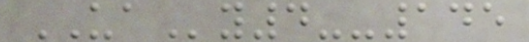UAy4--145
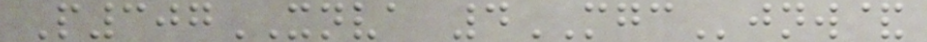P307XNVA 4MGCjnw&
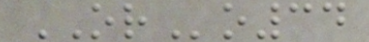ORo34
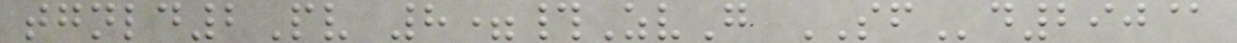tgnld2Pv 8=#ZvG SFd290@
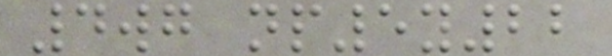4wg np5y22
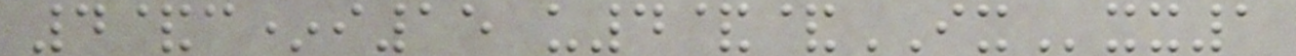4&c*i15 u4&&IXxx1
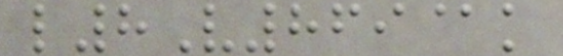l8V869@k
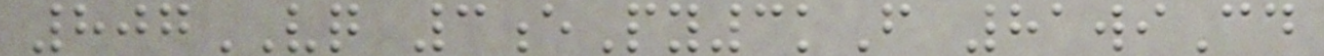807VQ 3ePy3kF 81wiCd
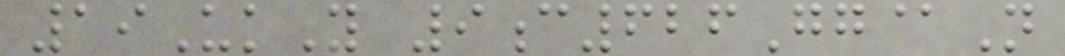19UkY 9c626Gg@N
